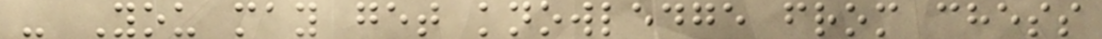- You may get knowledge from chess
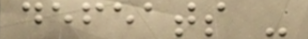defeats -
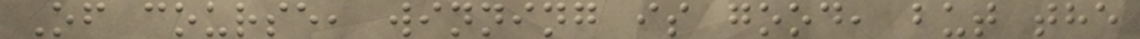Of course, winning is good, but the
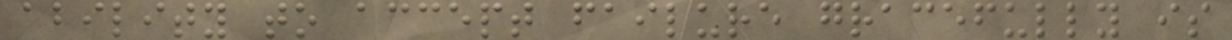ability to accept failure gracefully is
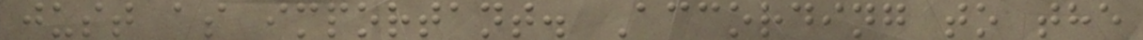just as important. According to the
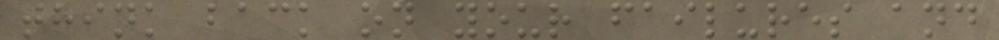think back on your failures and
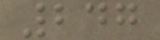247
